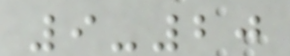9-20
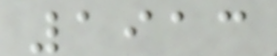1913
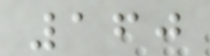160
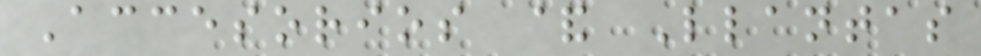Accesorios & Llantas
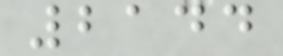2144
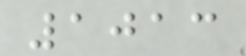1013
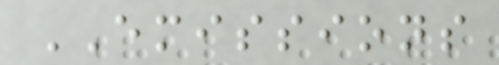EMISSIONS
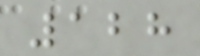128
